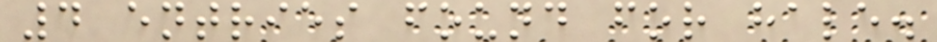4 entries found for hale.
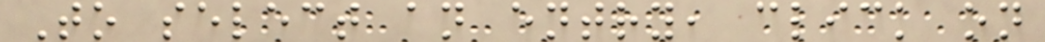To select an entry, click on
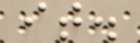it.
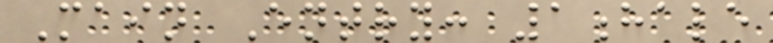Main Entry: 1hale
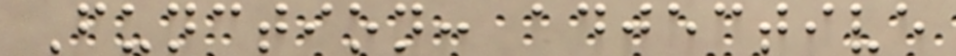Function: adjective
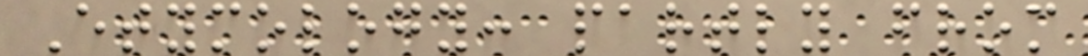Etymology: partly from
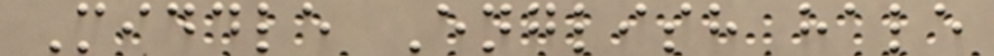Middle English hale
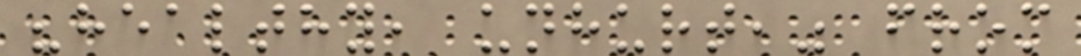"healthy, unhurt," from
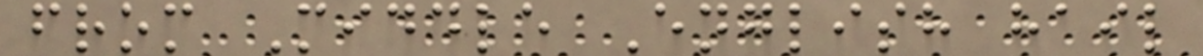from Middle English hail
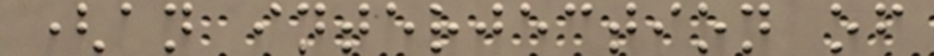(an interjection of
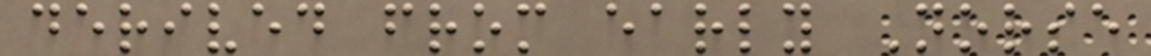derived from early Norse
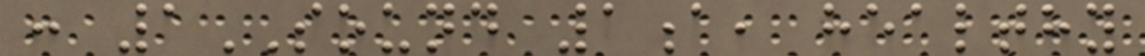: 1SOUND 1a, healthy
